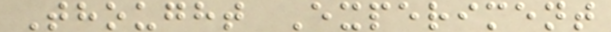Thought Experiment
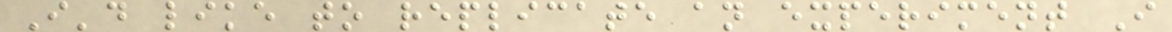I'd like to replicate an experiment I
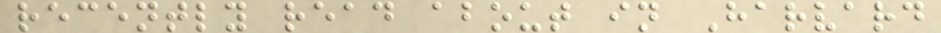recently read about in Harvard
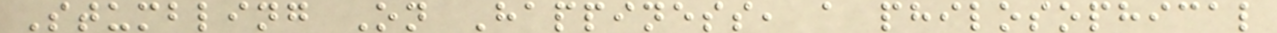Stumbling On Happiness, a philosophical
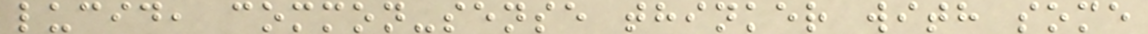lucid, common-sense thinker with some
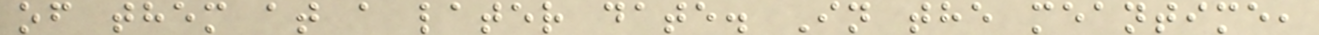of them at a later date. In the meantime,
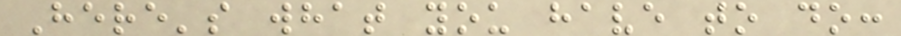Here's what you have to do:
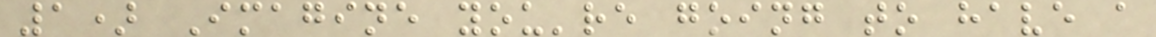1) Imagine you're going to have a
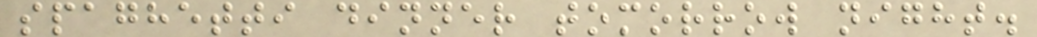spaghetti dinner tomorrow night.
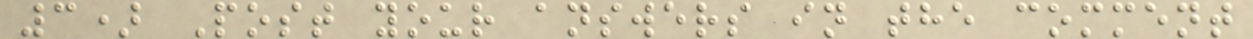3) Post your answers in the comment
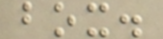box.
